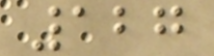127
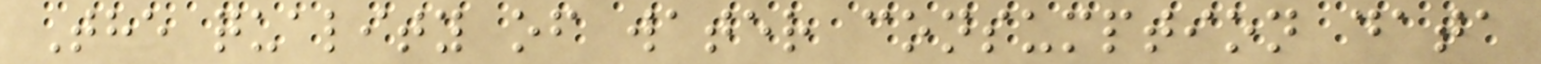The quality of water consumption data
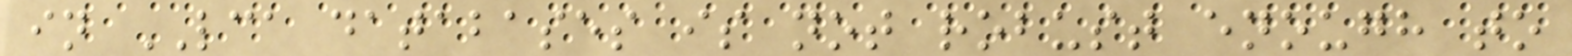in LCA databases is not robust enough to
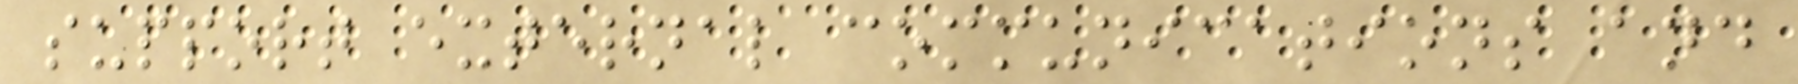support external communications and
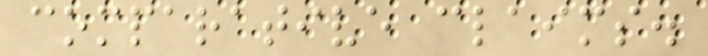comparative claims.
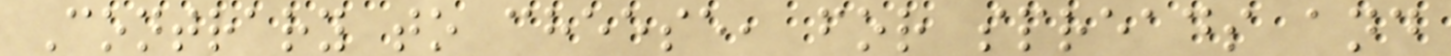Contrary to cheese, for spreads and
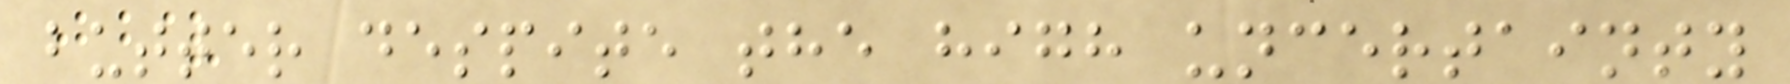butter despite the high uncertainty
